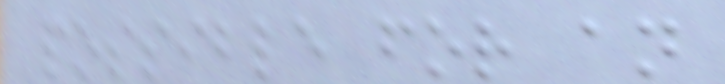possible for an
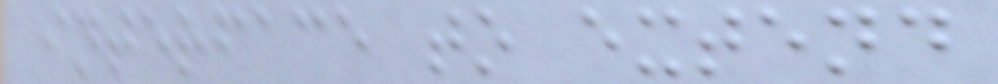interface to extend
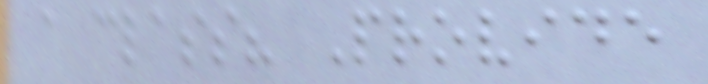a class? Provide
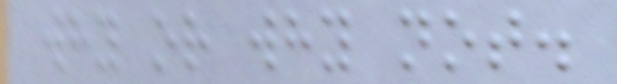why or why not.
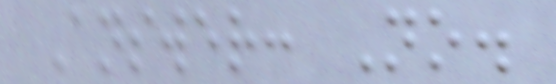Answer: No.
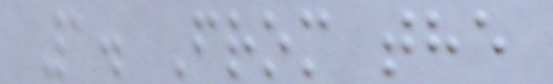1. From the
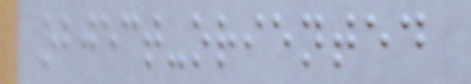object-oriented
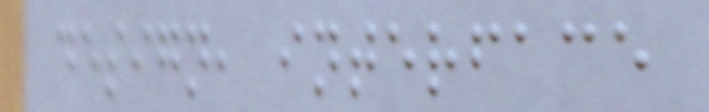design, interface
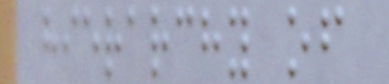hierarchy of
